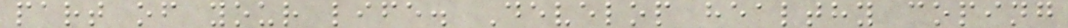part of your life. Develop healthy coping
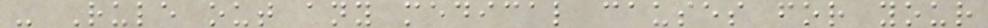- Rule out any medical causes for your
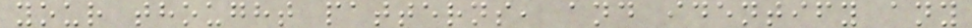your thought patterns, and identify any
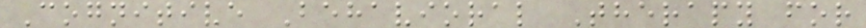Cognitive Behavioral Therapy for
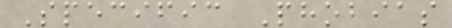Specific Phobias
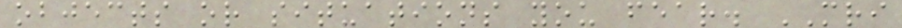objects or situations you fear. MRI
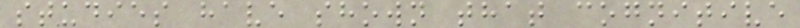studies have shown that cognitive
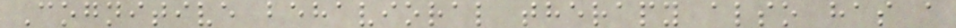Cognitive behavioral therapy also has a
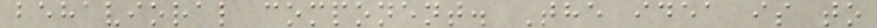behavioral component. The idea is to
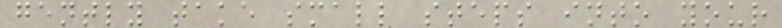gently take small steps into your
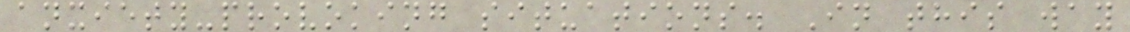anxiety-provoking situations. In this way
